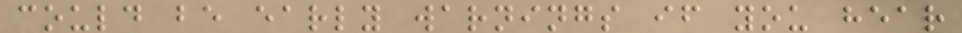could be early warnings if you hear
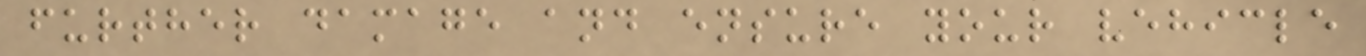further damage and ensure your vehicle
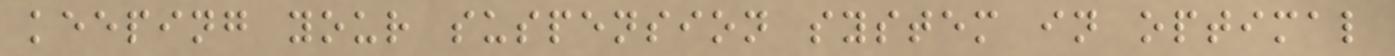keeping your suspension system in optimal
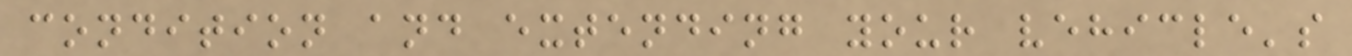condition and extending your vehicle's
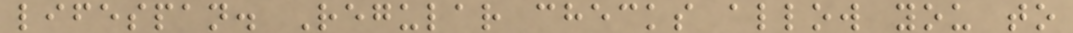lifespan. Regular checks allow you to
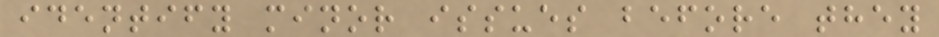identify minor issues before they
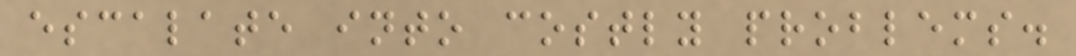escalate into costly problems.
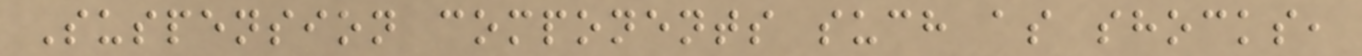Suspension components such as shocks,
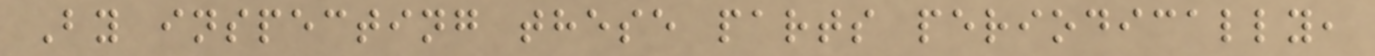By inspecting these parts periodically,
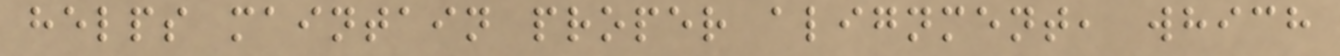helps maintain proper alignment, which
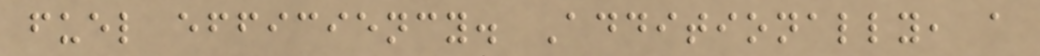fuel efficiency. Additionally, a
